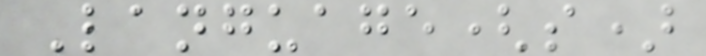Language(s)
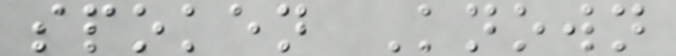spoken Known
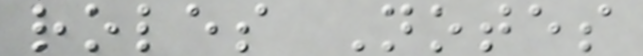roles Notes
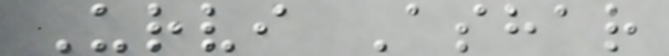Urvi Ashar
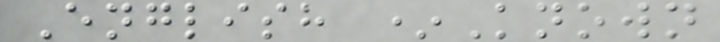English *Known
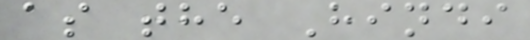as the Hindi
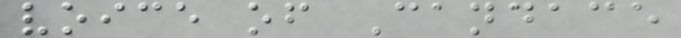voice of Candace
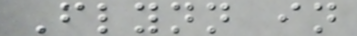Flynn in
